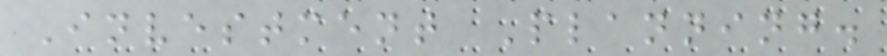Investment Planning.
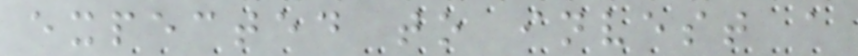expected to invest a
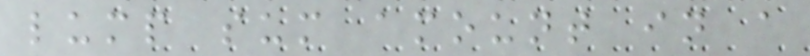lump sum amount in a
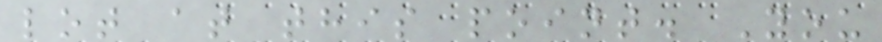lot at this point. You
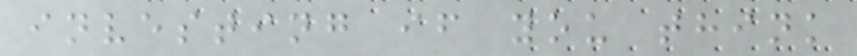investing if you think
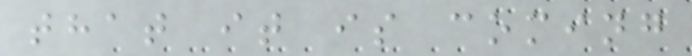that it is coming
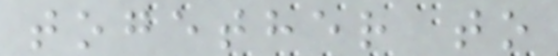together to
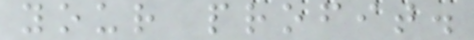your profit.
